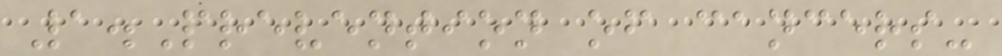1.Prevention of cancers-
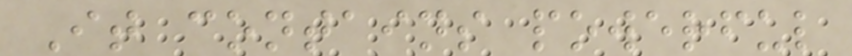It contains powerful
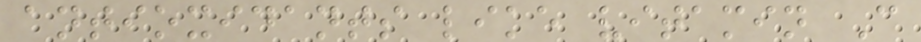antioxidants like vitamin C
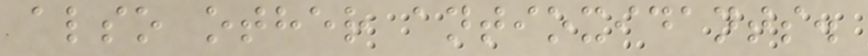also other antioxidants.
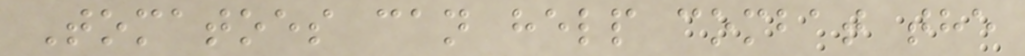Tomatoes can help combat the
